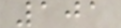101
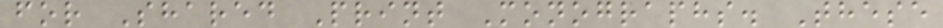for Shared Print Monographs. These
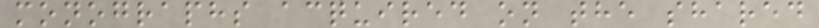monographs acquired on the shared
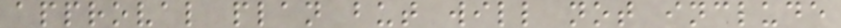approval plan but will not include
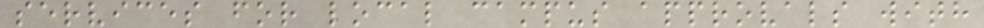services for local campus approvals with
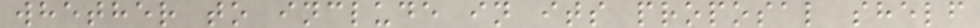whether to include in its proposal shelf
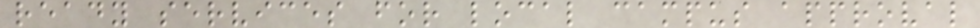ready services for local campus approval
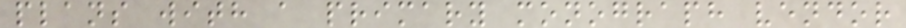plans with a primary monograph vendor
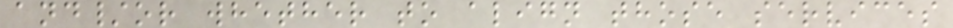and/or whether to align those services
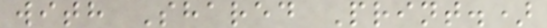with Shared Print.)
